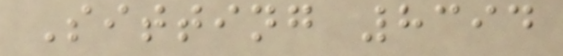Sitting 8394
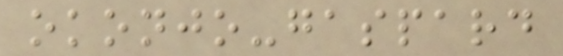okonjo-gaspard
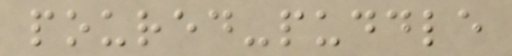poured-puddle
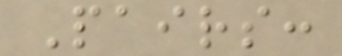Pairs:
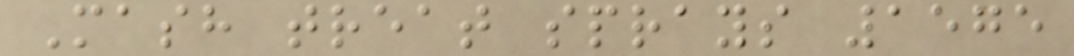Mash treat sprays 1575
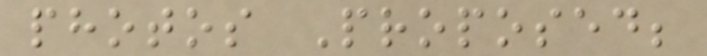photos Proposed;
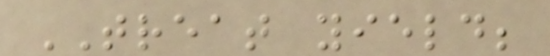TREAT yield;
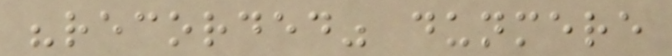"recorded" dunmere
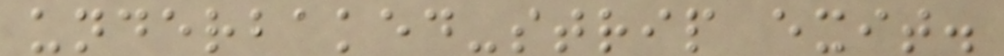underbaked-strip exit.
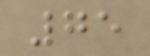75
